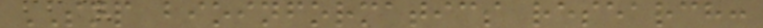SNP bioinformatics research:
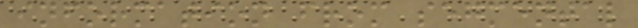information from segmental
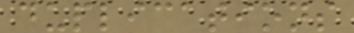duplications
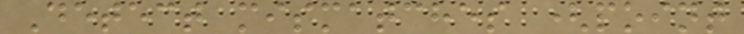Detect mismatches (point
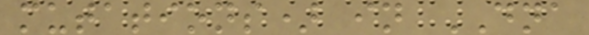mutations) in DNA
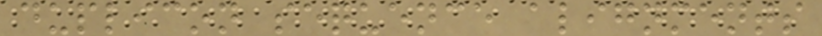duplicon sequence alignments
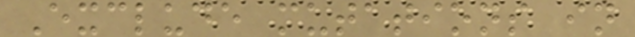Exclude mutations in
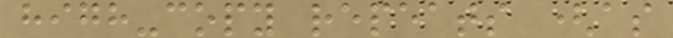high-copy repeats (as
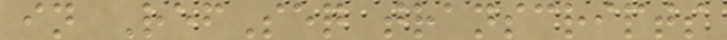in RefSeq transcripts
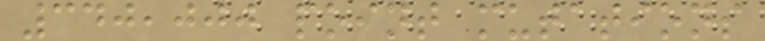340,000 point mutations
